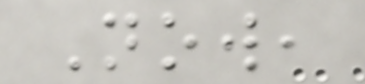Now,
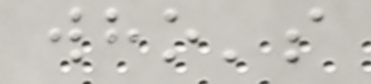who's
